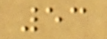53
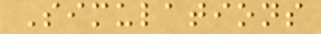Simulations
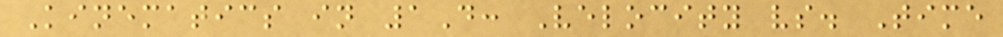Kinematics in 1D: Velocity vs. Time
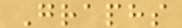Graphs
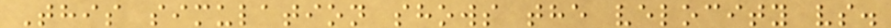This simulation shows the velocity vs.
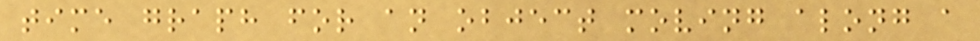time graph for an object moving along a
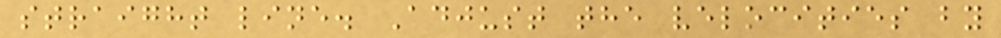straight line. Adjust the velocities by
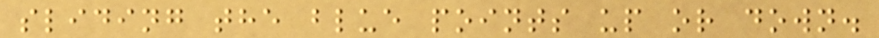sliding the blue points up or down.
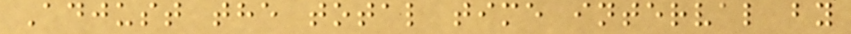Adjust the total time interval by
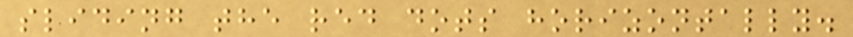sliding the red dots horizontally.
